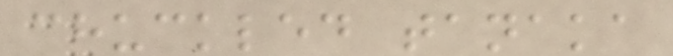chuckled tanaka
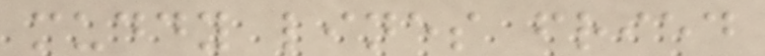muddy lines fried
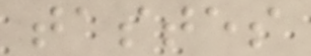tastes
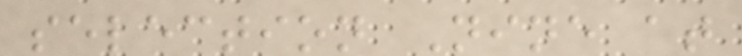selection Nine at
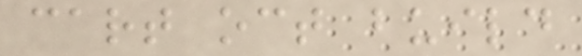cart oct build
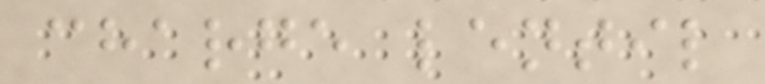charge lentil
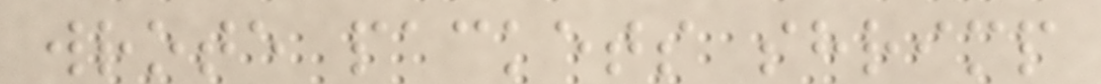wrote packets shrimp
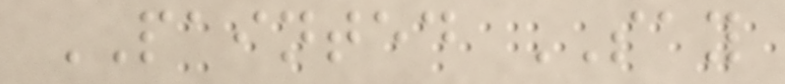PAINTED SAY
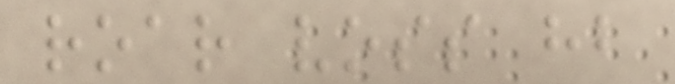roar voss hb
